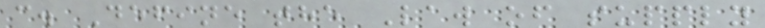c. Define the Law of supply
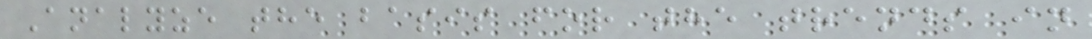Analyze the basis for the trends in
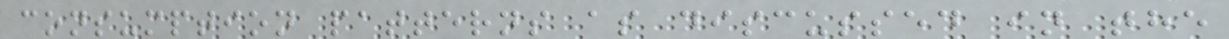consumption patterns as discussed in the
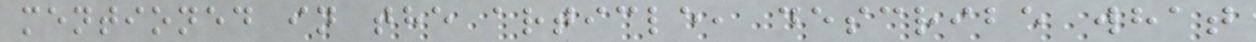mentioned in the article, describe what
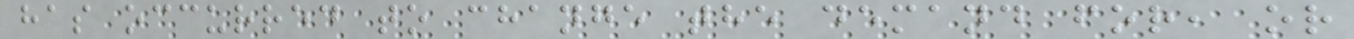has occurred to change the demand for, or
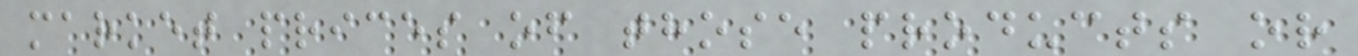market prices of those products or
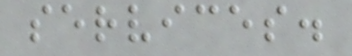services.
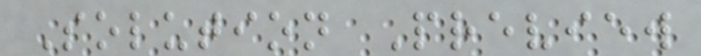Solution Preview
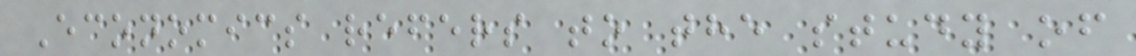Economics refers to the study of
